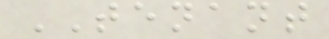TENANT
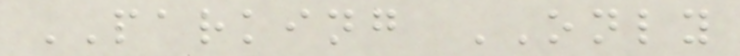PARKING ONLY
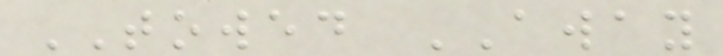TOWED AWAY
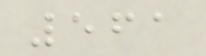561
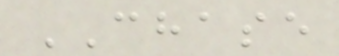CHASE
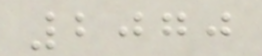2070
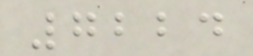7224
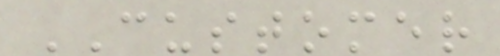CUSTOMER
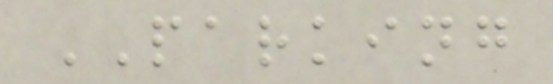PARKING
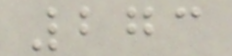273
